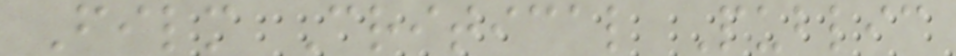Film Critical Public
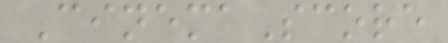CinemaScore
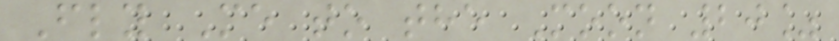Fly Me to the Moon 20%
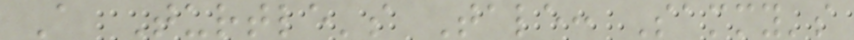A Turtle's Tale: Sammy's
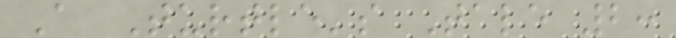A Turtle's Tale 2:
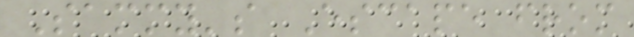Sammy's Escape from
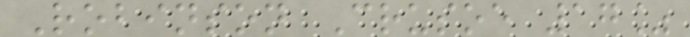Robinson Crusoe 17%
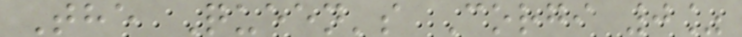The Queen's Corgi 0%
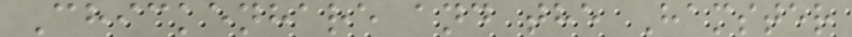Chickenhare and the Hamster
